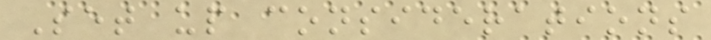Set up considerations
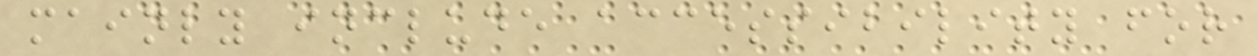mainly include accessibility for
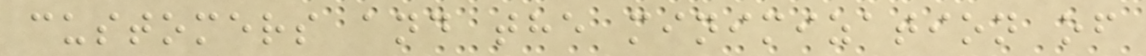customers and the minimization of
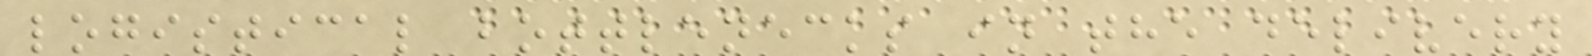logistical bottlenecks in the delivery
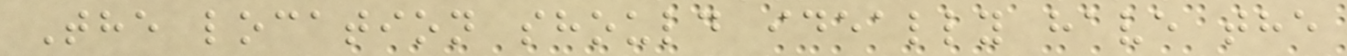The location should ideally have the
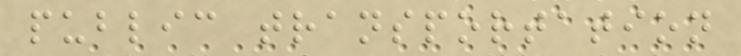public transportation
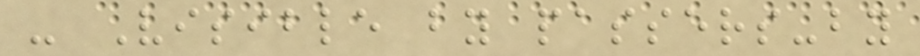- Visible by passers-by
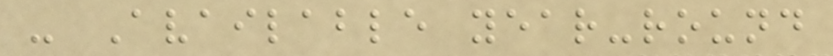- Available year-round
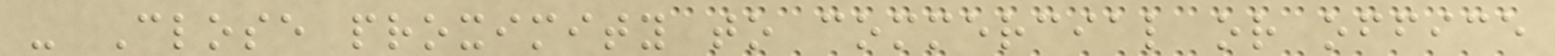- Close proximity to commercial or office
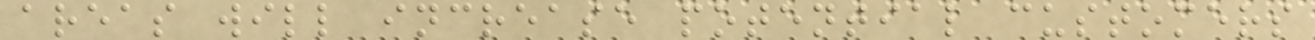areas will increase potential customers
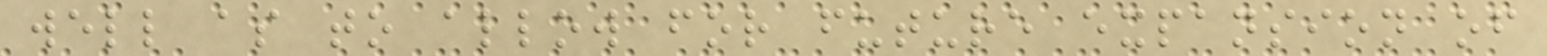well as to allow for future expansion of
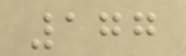177
